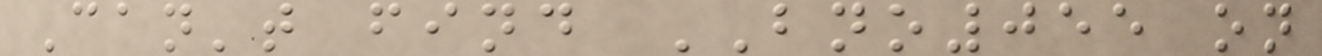Can't find BNO055 on
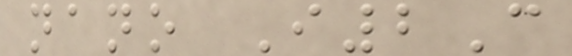nano I2C
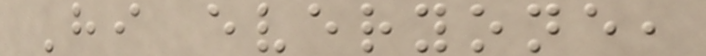Hi everyone,
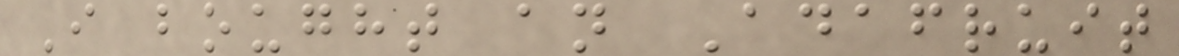I bought an Adafruit
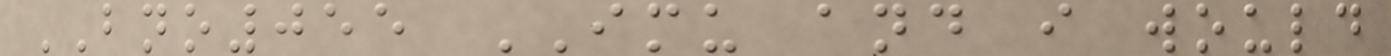BNO055 IMU and i would
